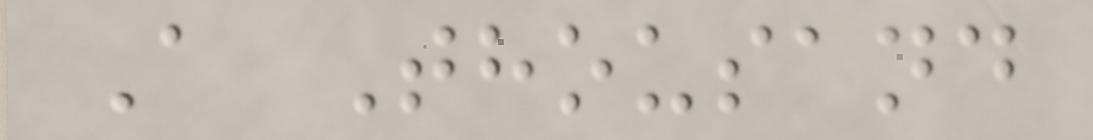A Thousand
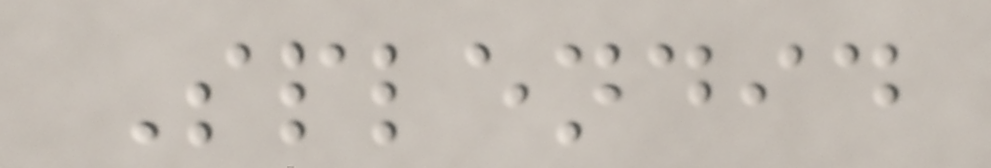Splendid
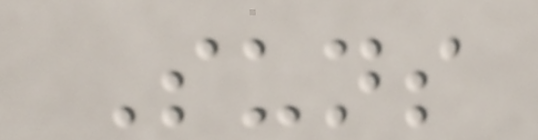Suns
